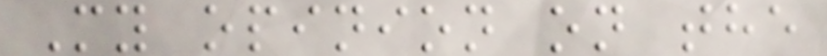My opinion on the
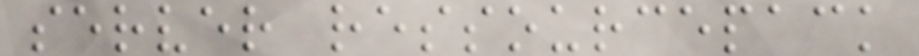server ressourcepack
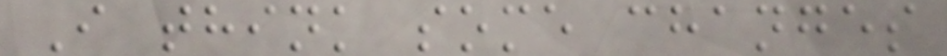I think some changes
